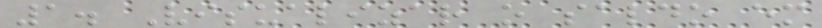1. Visualizar o saldo em
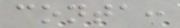conta:
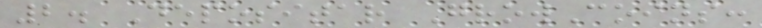2. Depositar GrowCoins:
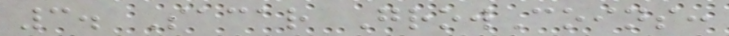3. Sacar GrowCoins:
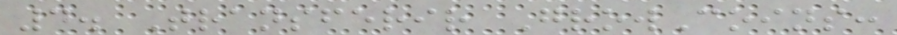4. Transferir GrowCoins:
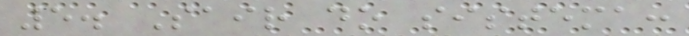5. Sair do sistema:
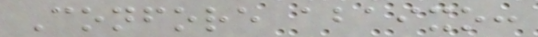Confore abaixo:
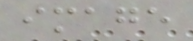image
